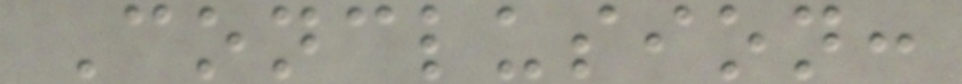Conclusion:
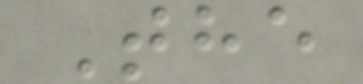The
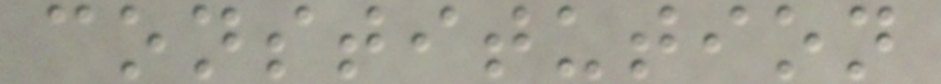constitution
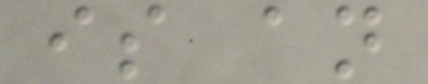is an
